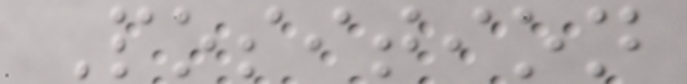Position
